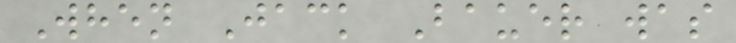When Jack Bauer was
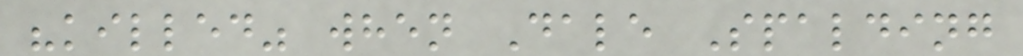"killed" when Dale Spalding
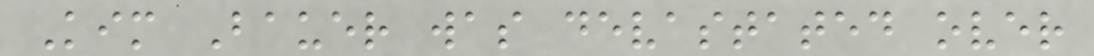Kim Bauer was devastated over
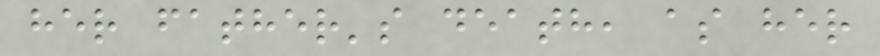her father's death, as her
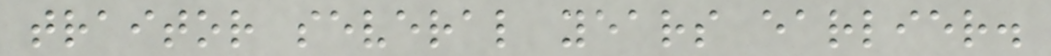traitor several years earlier.
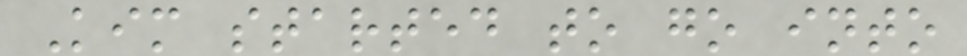Kim started to go into
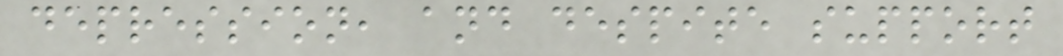depression, and despite support
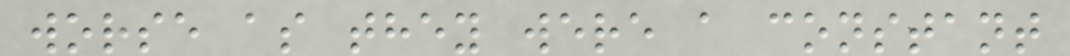worse as they were a constant
